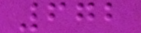672
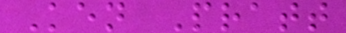Ken Pratt
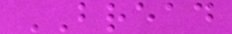BREAD
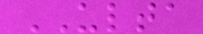ULTA
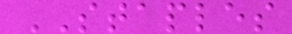STAPLES
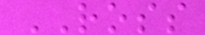ROSS
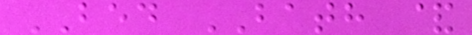BED BATH &
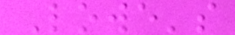Lowe's
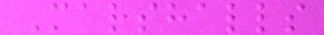Marshalls
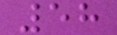58
